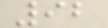92
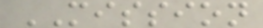MISSION
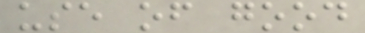use of good
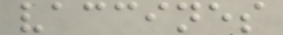vaccines
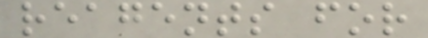reagents for
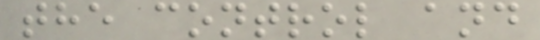the control and
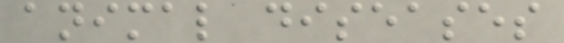animal diseases
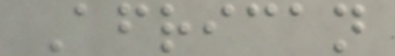African
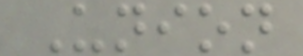Union
